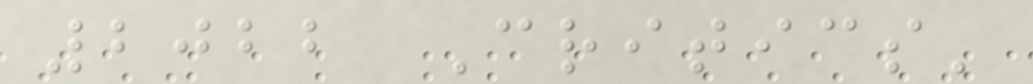2022 Critics'
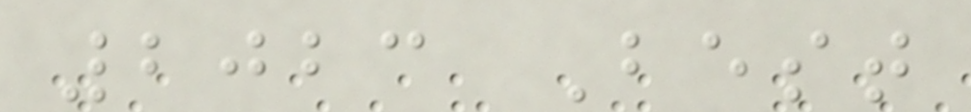2023 Best
